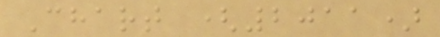Chart (2011)
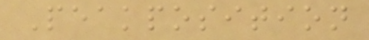Peakposition
